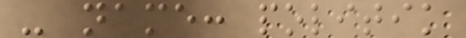- name: politik
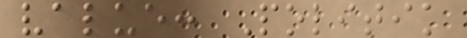value: Politik
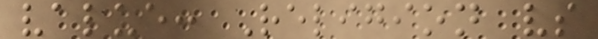value: Religion vs
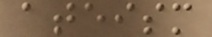ateism
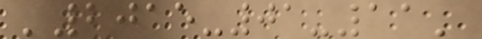'2015-01-11'
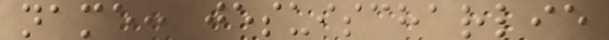name: jesuischarlie
